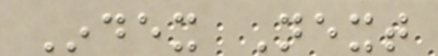Index Next
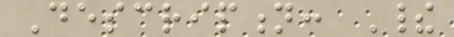Description: Their
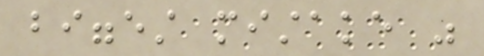biggest mistake was
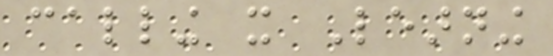calling it Learning
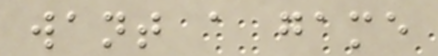want a game
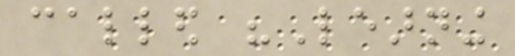called "Learning
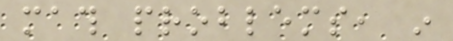math problems, in
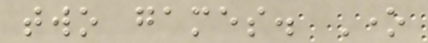two games. One
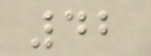42
